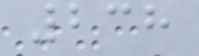238
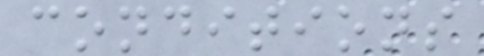conditions
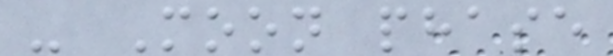- Moon phase
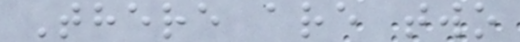There are two
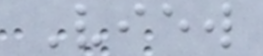View
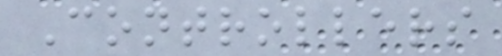Controllers
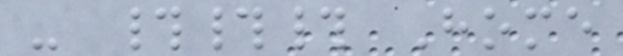- ### Home
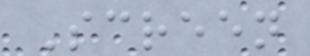Screen
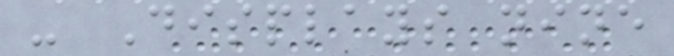- Displays nine
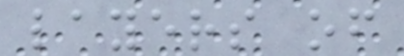layers of
